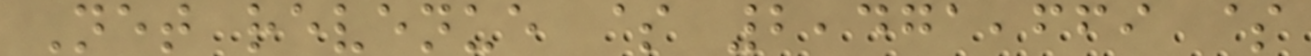Net revenue $ 2,471,669 $
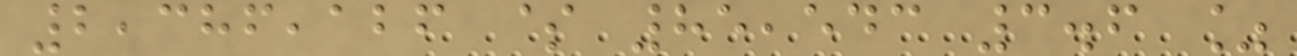2,386,126 $ 85,543 3.6 %
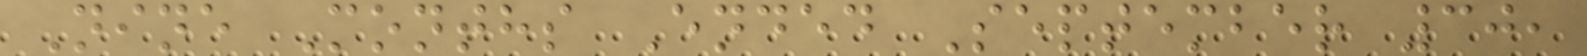Nine Months Ended September 30,
